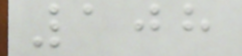108
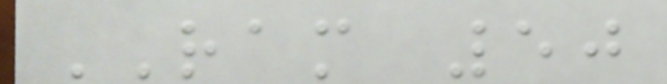RAM 50
